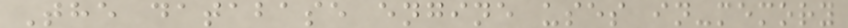The database engine uses in-memory
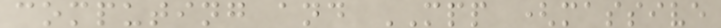computing and MPP (massive
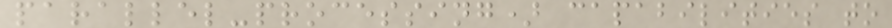parallel-processing) capabilities to
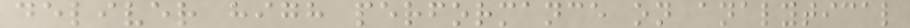deliver high performance on analytical
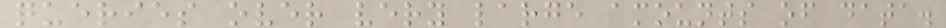queries over very large amounts of data.
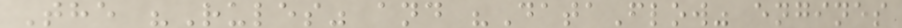The "Rules" and "DataFlow" engines
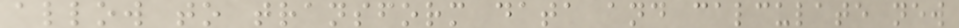allow to transform data and calculate new
